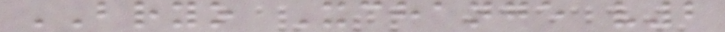BRYO Xchange v2
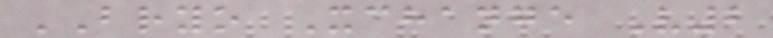BRYO Xchange V2
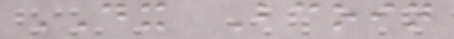DX Bcoin
